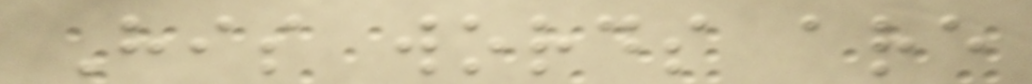His words are
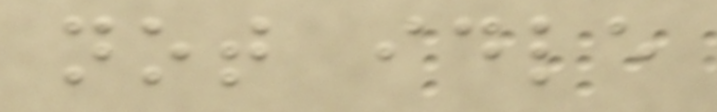not idle
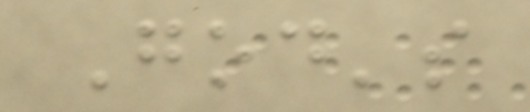God's
